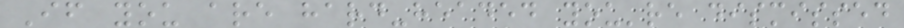If you are hard-headed you're dismissed
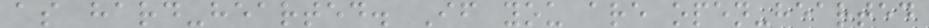as hard-hearted. If you are open-hearted
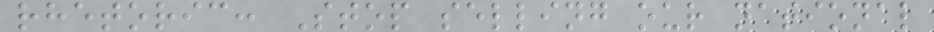rhetoric: Stop selling our national
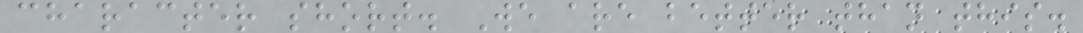character short. We are better than this.
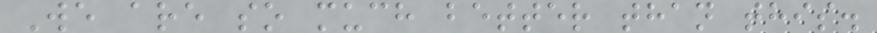We are so much better than this.
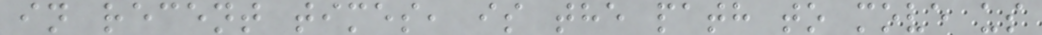in recent times, is the path to move us
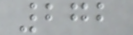272
